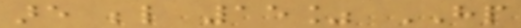are below 15% HP
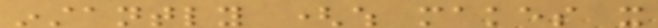instantly (which makes it
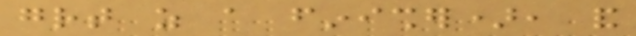great as a finisher), and
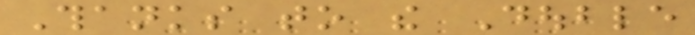Thanks to the Double
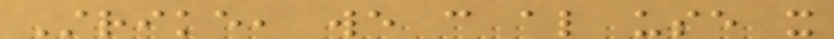Strike, we can also use it
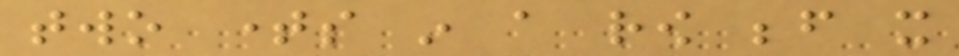two times in a row before it
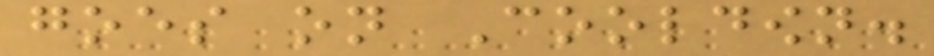goes on Cooldown.
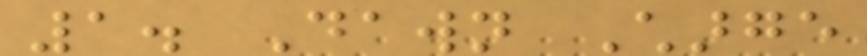1. Dawn Charge
